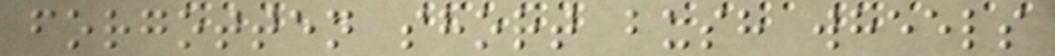forgotten short bush wheels
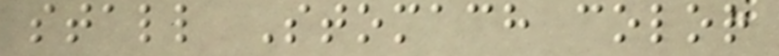stall Stomach color
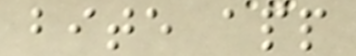bite app
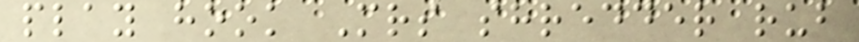play hook Mrs shredder rub
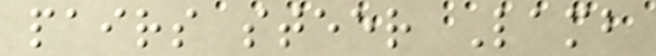pairs steer Lamb
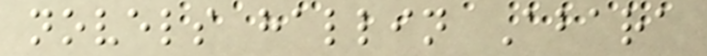novels hallin Abara
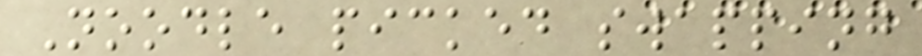Noodle picked swapping
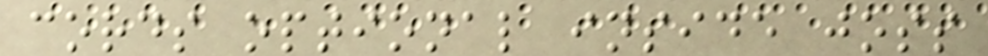cords optional inside joss
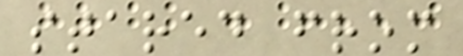stared from
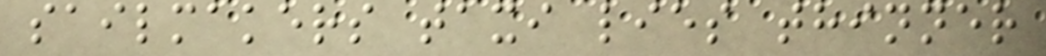sailmakers taxi lies thinner
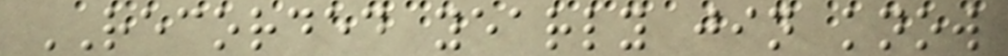RECORDED yearly jin know
